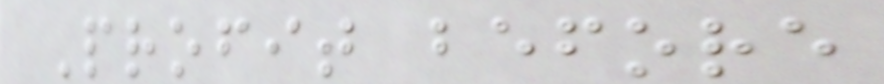Profit before
